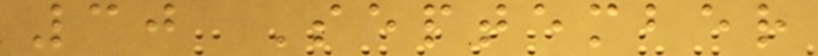30 September
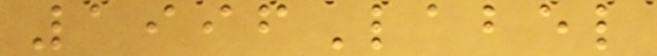1996Label
